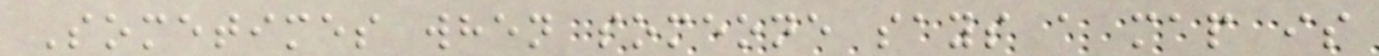Sometimes when someone says a map is
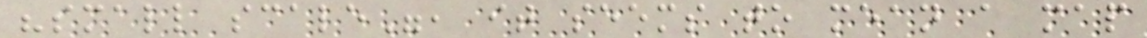"small scale", it seems to mean a map
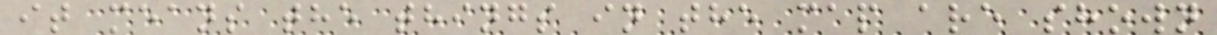it means the things in the map are shown
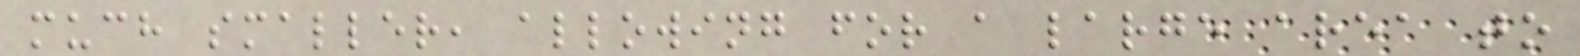much smaller, allowing for a large area to
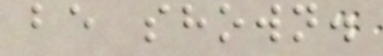be shown.
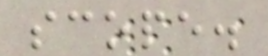scope.
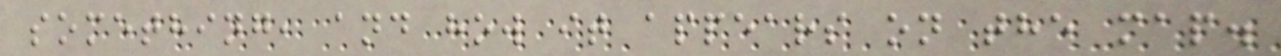something, and how it appears on the map.
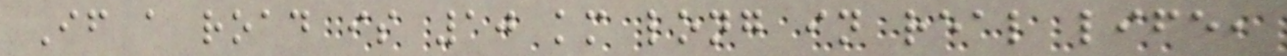If a road is 10 km long in real life,
